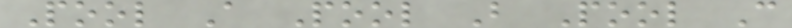Pool A Pool B Pool C
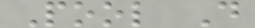Pool D
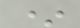*
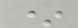*
